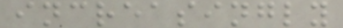increasingly
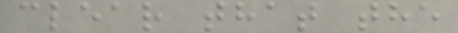clear that the
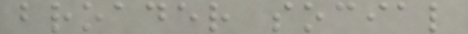broader social
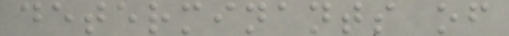determinants of
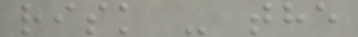risk - the
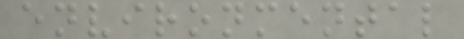environmental
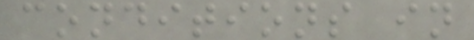conditions in
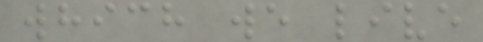which we live
